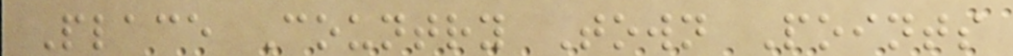Place Country Town Points
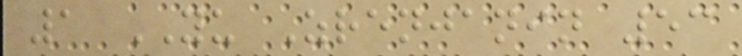1 YU Zrenjanin 53
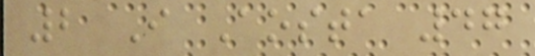2 I Aosta 47
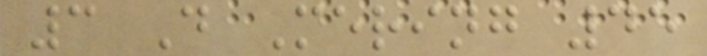3 D Mering 45
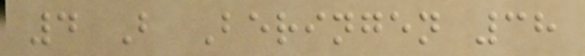4 B Beringen 38
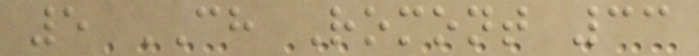5 CH Romont 33
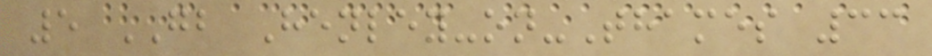5 GB Henley-on-Thames 33
